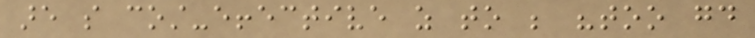are so cost-effective as to be "too good
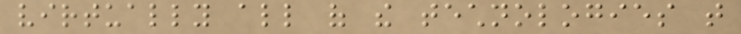virtually all of the technologies that
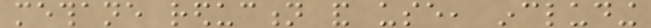methane reduction and use, including
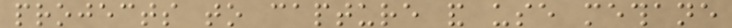projects to capture and use methane
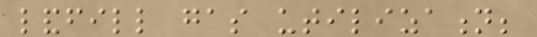landfill gas utilization;
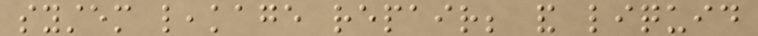system leakage repair; and liquid
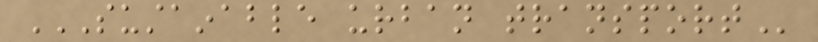SUSTAINABLE URBAN TRANSPORT
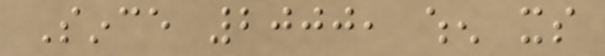Since 2000, when its
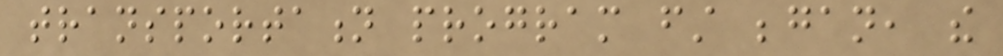transportation program first began, the
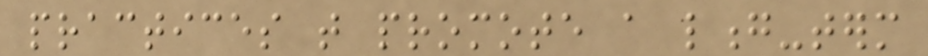practices that promote a long-term
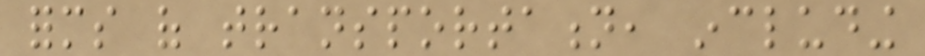forms of transportation, including
